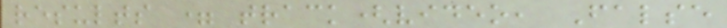results = track(video, False
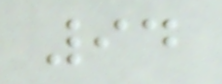94
